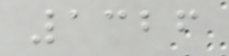1326
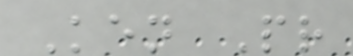Ken Pr
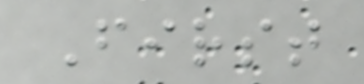First
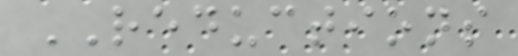REDUCTIONS
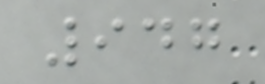947
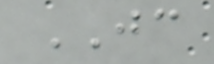JC
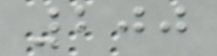200
